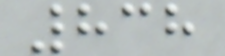838
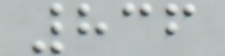836
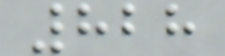828
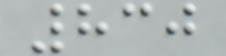830
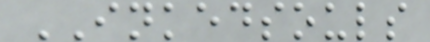INKEDSOULS
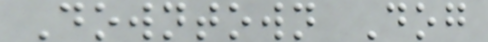Downtown Dog
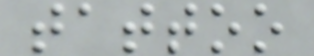tattoo
